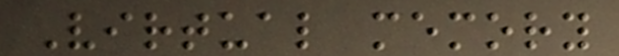Virtual memory
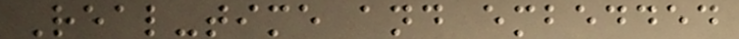Real-time and embedded
